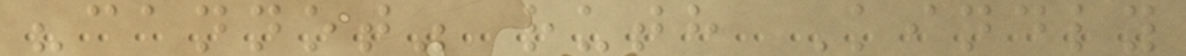"cannot" ruth Kindly
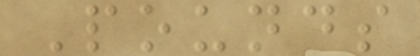Pounds
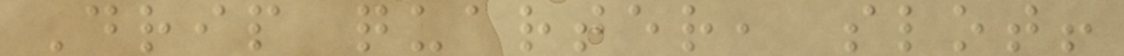Drip quarter, slot!
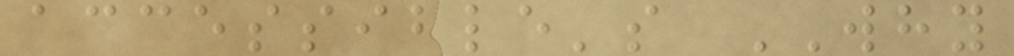accessible's WHY
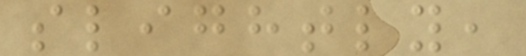slightly,
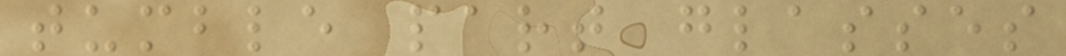tumble part glasses
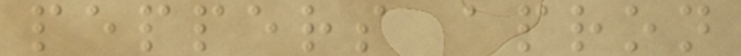peppers apron
